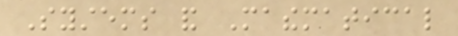Systems and Mathematical
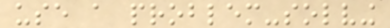use a problem-solving
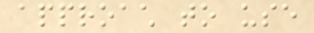approach to use
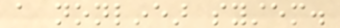a nonlinear system.
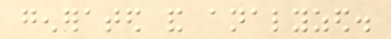generated and analyzed.
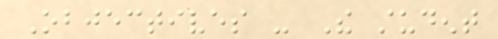Objectives - The student
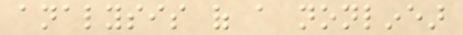analysis of a nonlinear
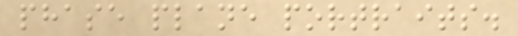phase plane portraits.
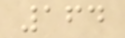164
